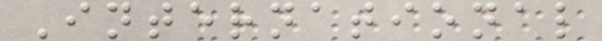International
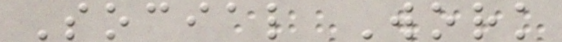Social Work
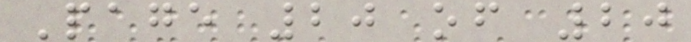Page 20 of 20
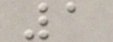1
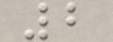2
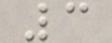3
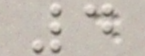4
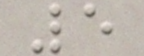5
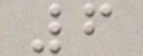6
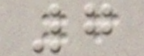7
